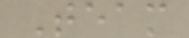Team
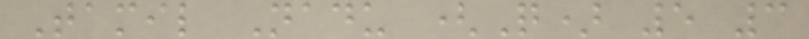Tamil Nadu (Q) 5 3
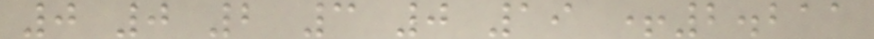0 0 2 3 0 19 +2.211
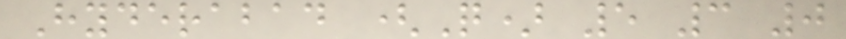Hyderabad (Q) 5 3 0
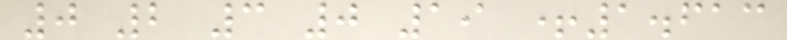0 2 3 0 19 +1.613
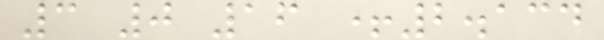3 0 16 +2.134
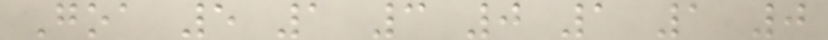Goa 5 1 3 0 1 1 0
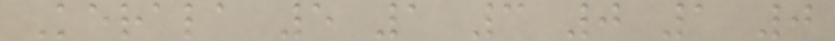Kerala 5 1 3 0 1 0
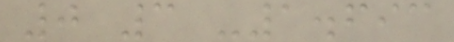0 3 -1.693
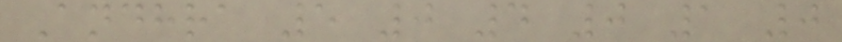Andhra 5 0 4 0 1 0
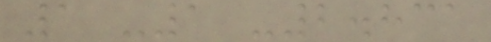1 -1 -2.831
